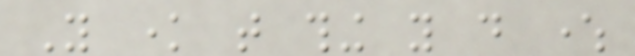You know that thing you do where
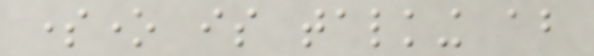someone is talking about
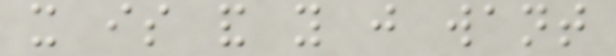it is and you just want
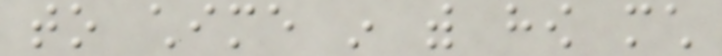to chime in with how much
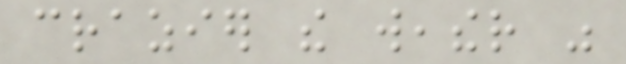crazier the weather was
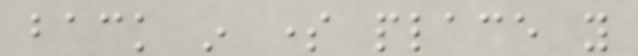back in some place you
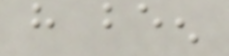have been
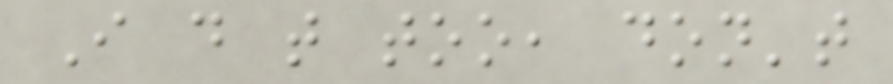I do that too, don't
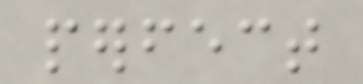perfect
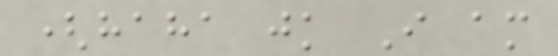(haha jk I am
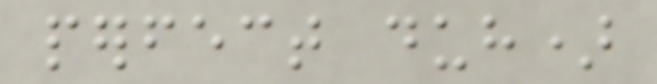perfect duh)
